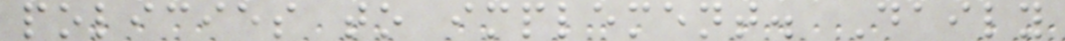policies to implement. Daily
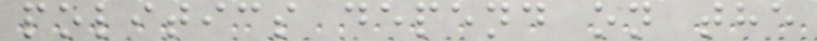politics depend on the
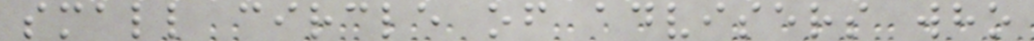small circle of advisers who
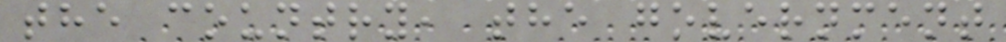the country, the government
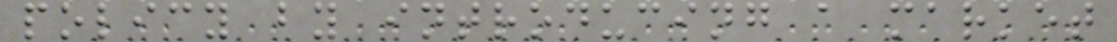policy by introducing a market
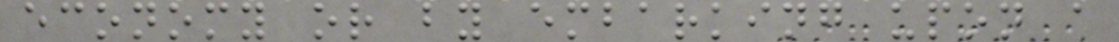economy or by embarking upon a
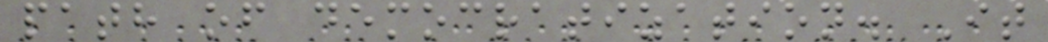path of democratization. It
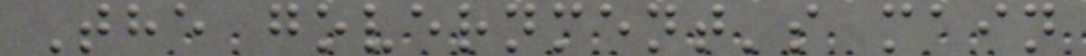The government's main
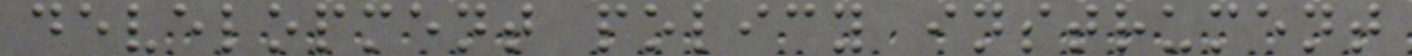development policy instrument
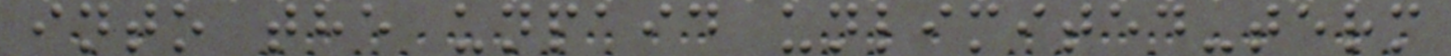into the unpaid unlimited-term
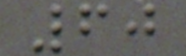60
